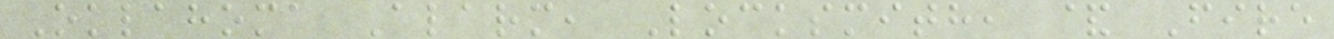Oklahoma Alarm, Locksmith, & Fire
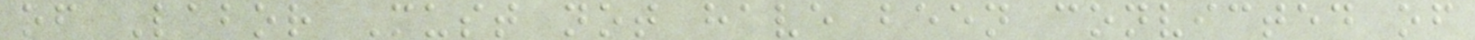of Labor Must not have been convicted of
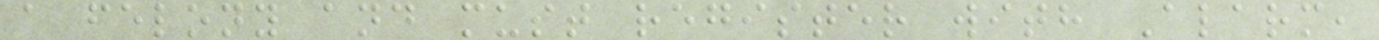a felony and must register with Alarm,
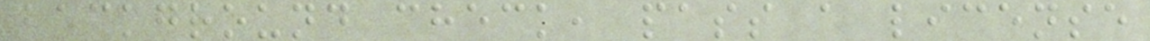background check, pass a license
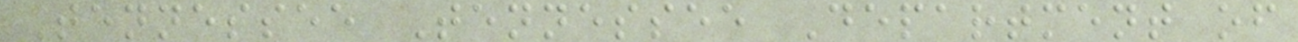Tennessee Tennessee Department of
